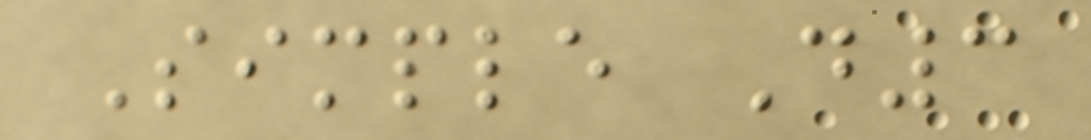Simple D3
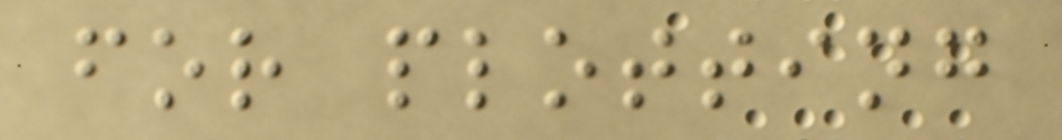for plotting
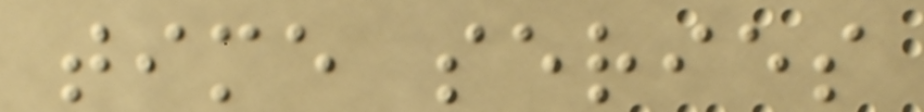time series
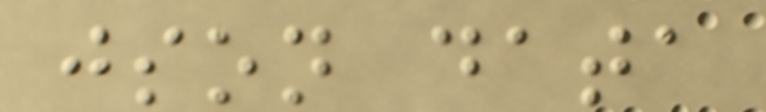json data
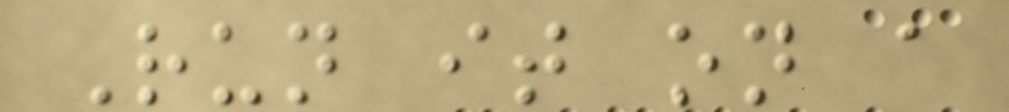Run it on a
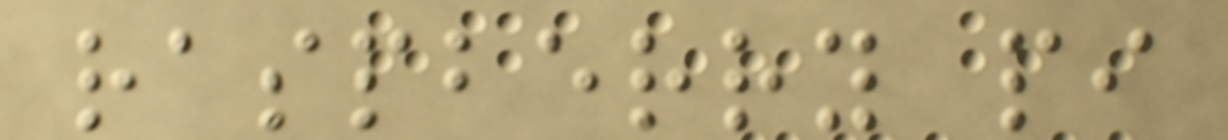raspberry pi
